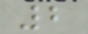2
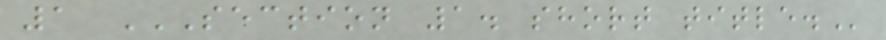1 SECTION 1. SHORT TITLE.
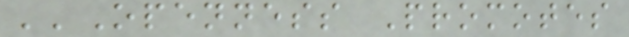''Openness Promotes
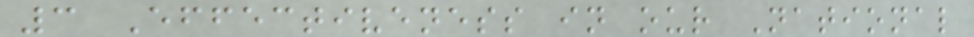3 Effectiveness in our National
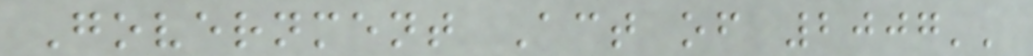Government Act of 2007''
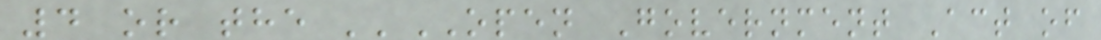4 or the ''OPEN Government Act of
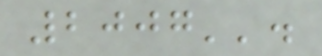2007''.
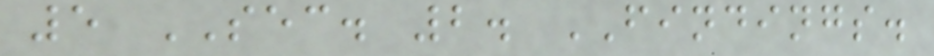5 SEC. 2. FINDINGS.
